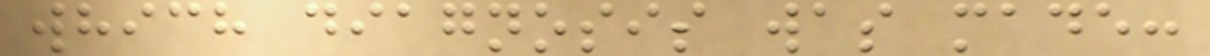which diagnosis was made:
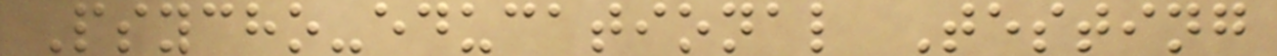Psycho-educational Testing
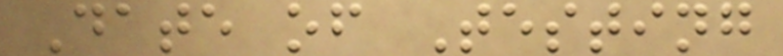Date of Testing
